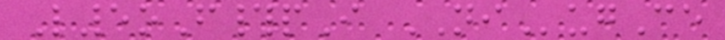L5oF#pI NIugCe
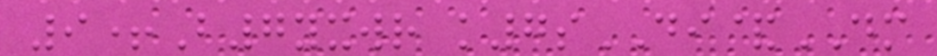9+B7yxwr k7sDI&DM
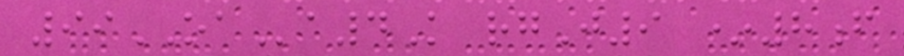99OAa4K rgJ9 *8f
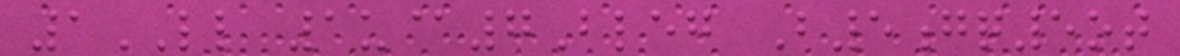1LL 1u@7Bleg B5gq5ot
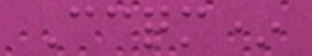Ccqm*
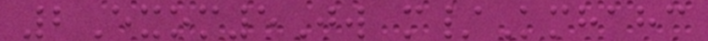2Exom5Jw m/Kmhahc
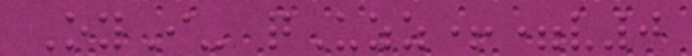OyI- qUzz+=v0
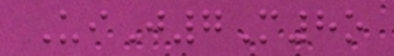UiJ7M8o
